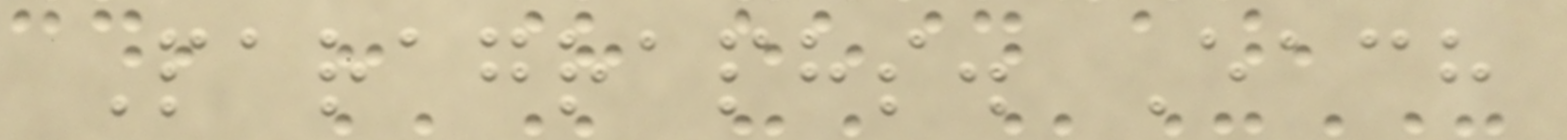Paragraphs. Each
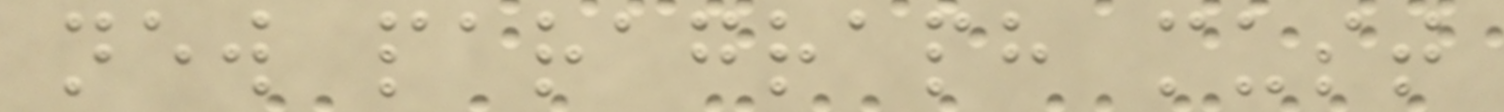new paragraph must
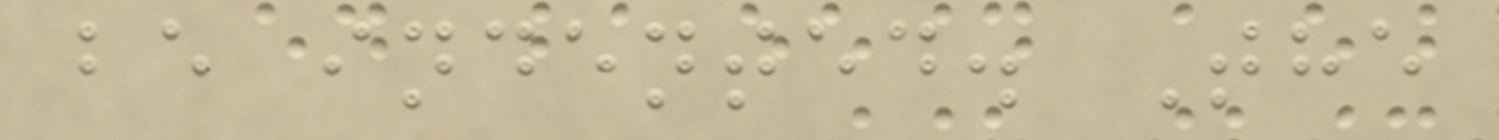be indented. The
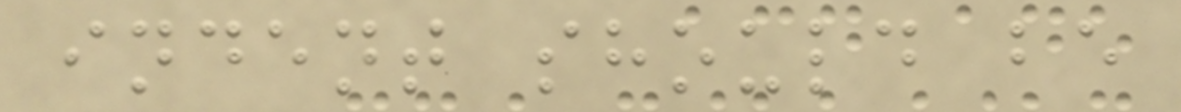indent should be
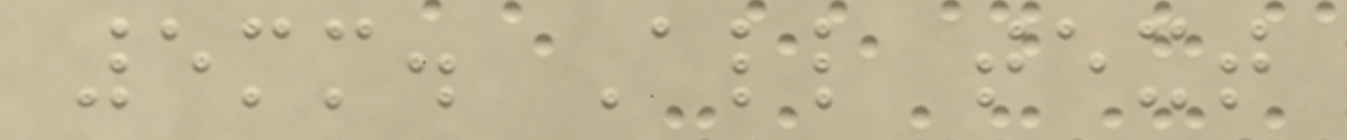5mm. All text
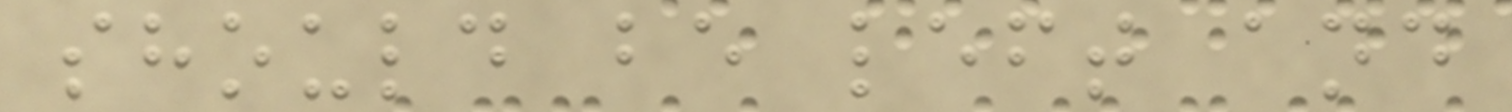should be left and
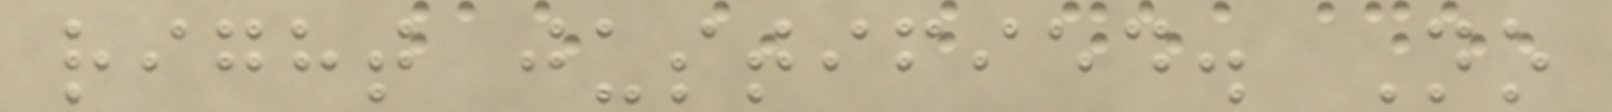right justified. No
